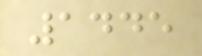1445
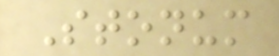Stonum
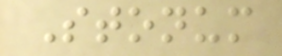Stonum
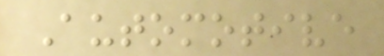Automotive
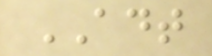ADT
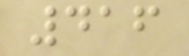416
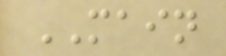MAIN
